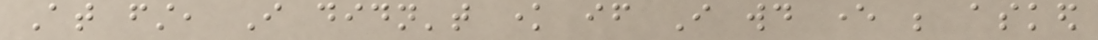At first, I didn't know if I would ever be asked
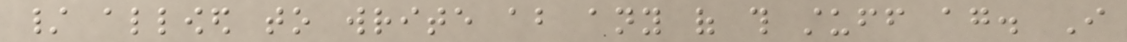/ allowed to write about any of this stuff again. I
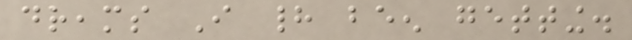dreams I had been getting.
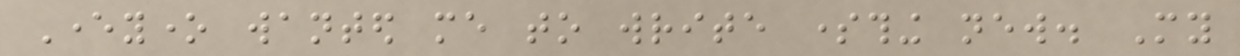Everyone wanted me to write something new. My
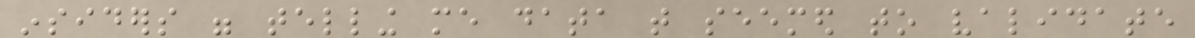insiders were telling me data that seemed to validate
